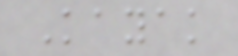Kayak
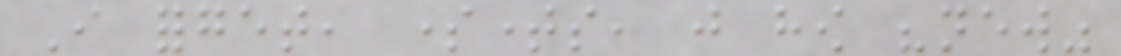I forget, sometimes, just how "new"
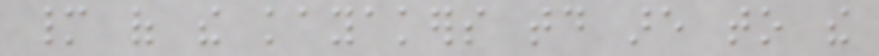many of the kayakers today are to the
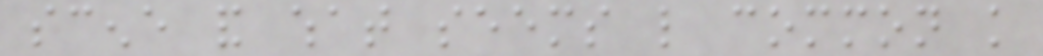scene and what seems like common knowledge
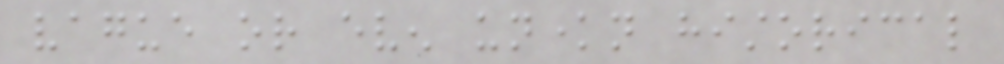vague or even unknown historical
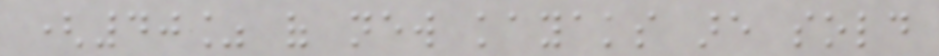(40% of new kayaks are sold
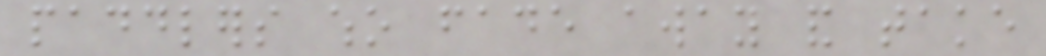paddlers who fade away and take
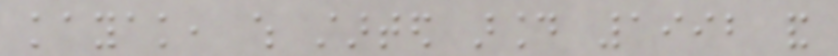kayak, which started around 1992 and
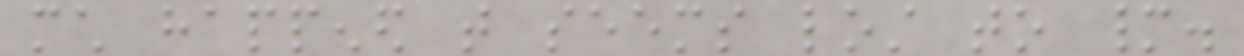much happened that seems lost to many.
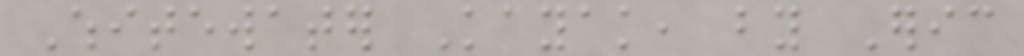Whitewater Kayak, by Eric
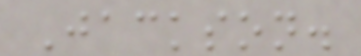Jackson.
